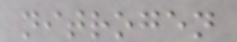nitrogen
